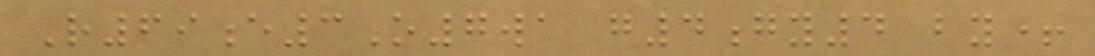R69e3O7wa g4gy4 by+
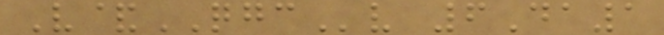V&QGCv 6Da1
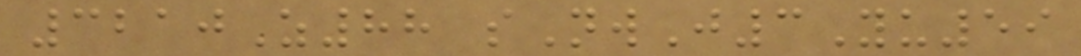3210Z88 sNwJ3Yu59
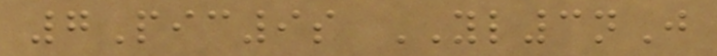7Pic9s YL3nJ
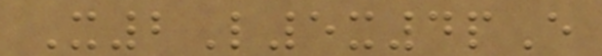X2L5x4pE
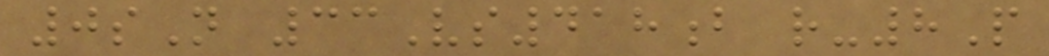0sN 33Vs418b r-8P
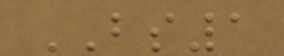BS1
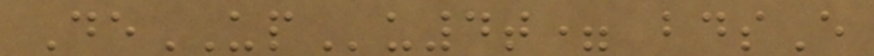DeUPu4t= bdsE
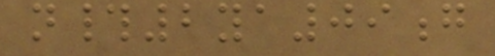n#2ya09g
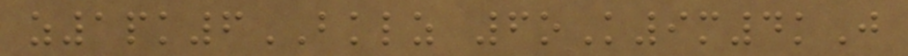z1pk6BKLZ 6oK9m4kJ
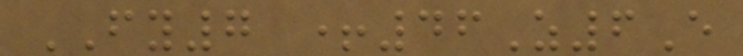FY7 +46Z6E
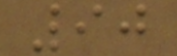90
